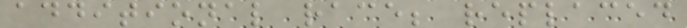additional race; replaced
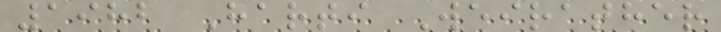1982 Harti Weirather
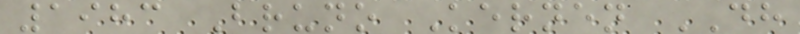1983 Bruno Kernen DH
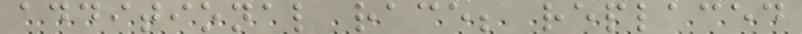additional race; replaced
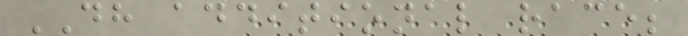DH additional race;
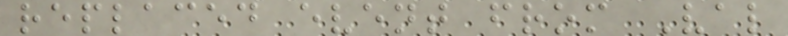replaced event from Val
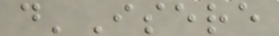d'Isere
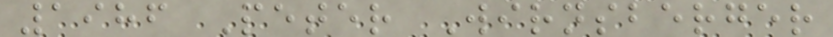1986 Peter Wirnsberger
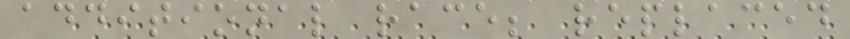additional race; replaced
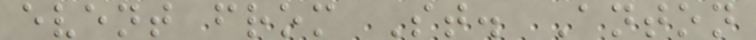event from St. Anton
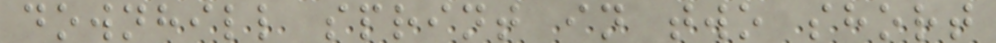downhill sprint in two short
